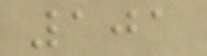101
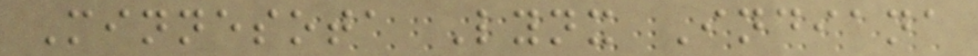Minnesota Lynx Indiana
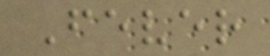Fever
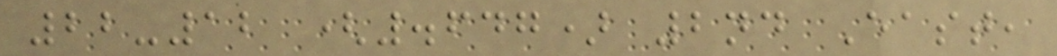22-12 (.647) 2nd East,
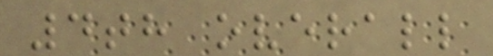4th overall
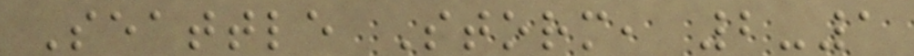Seattle Storm, 2-1
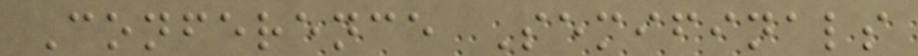Conference Semifinals
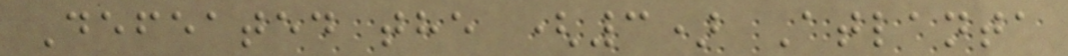Defeated the (3) Atlanta
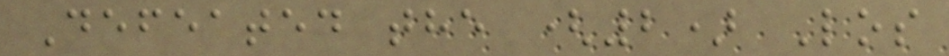Defeated the (2) Los
